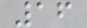16
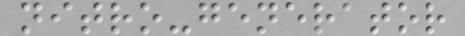nitro-generator
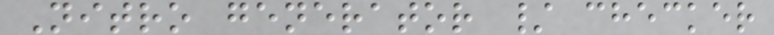Nitro generator / checker
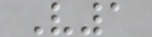V1
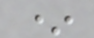*
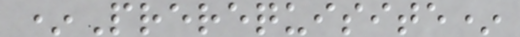*Prerequisite*
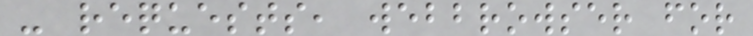- requests, webbrowser for
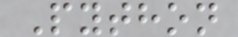Python
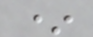*
